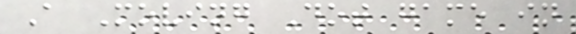A Moving Dot game in
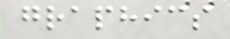graphics
